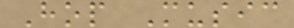Hop Music
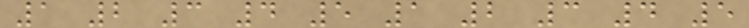1 2 3 4 5 1 2 3 4 5
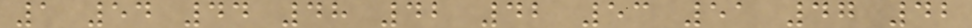1 54 44 48 42 42 53 51 47 42
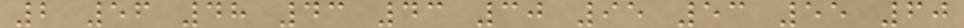2 56 48 43 43 30 95 53 55 60
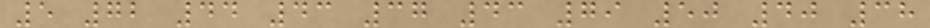5 72 44 43 37 43 79 50 40 38
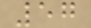57
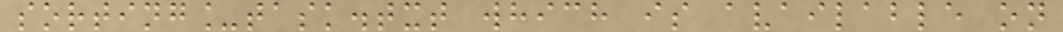sorting_task.txt which is available on
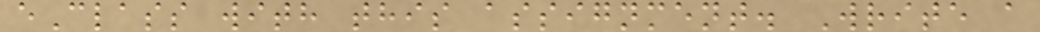eClass with this assignment. Write a
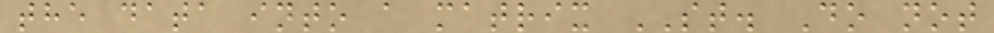the data into a matrix ST. Do not
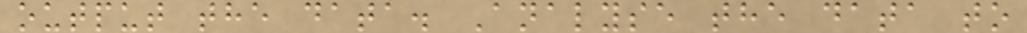output the data. Analyse the data to
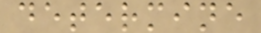determine
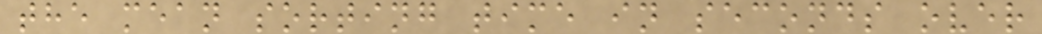the mean sorting time in seconds over
